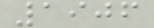1906
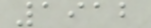1912
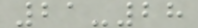21-28
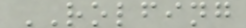ROLFING
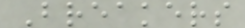Breakers
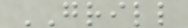GRILL
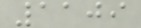1109
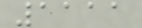1111
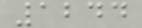1244
